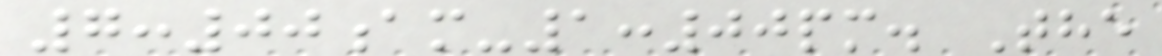7:00am-1:00pm. The
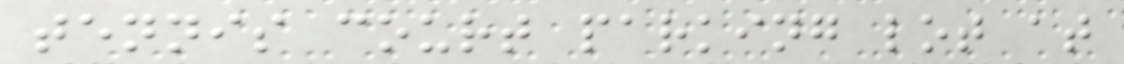tennis court parking lot at
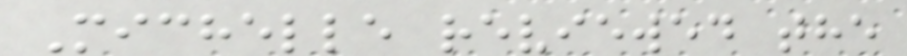Michelle reviewed the
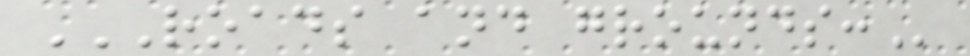ROADS AND GROUNDS:
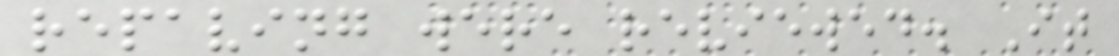repaving were reviewed. It
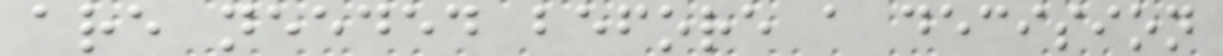are needed before a decision
